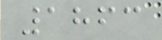1863
